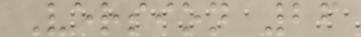Version 26
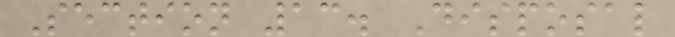Section 13. Disposal
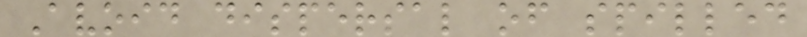Avoid dispersal of spilled
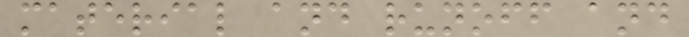material and runoff and
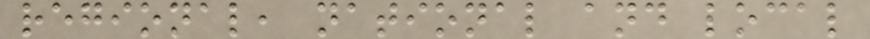regional, national and local
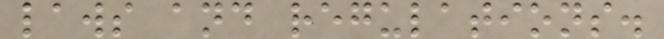laws and regulations.
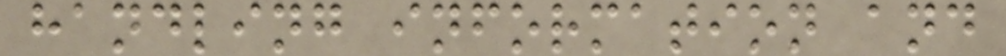handling information and
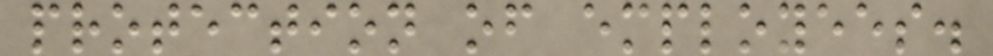protection of employees.
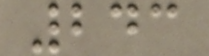243
